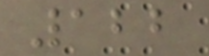122
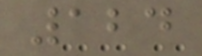124
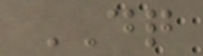DQ
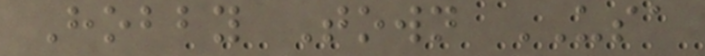Hobby Town USA
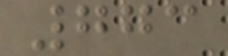773
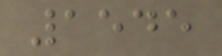1545
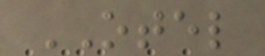OTEL
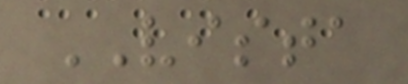VISTA
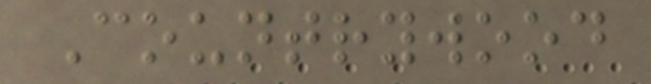Countrywood
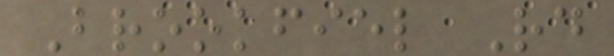Brookfiel Rd
